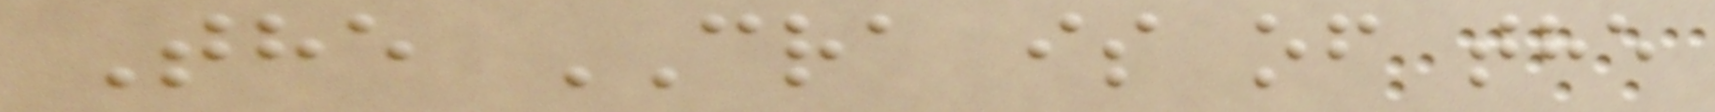The CRA is of the
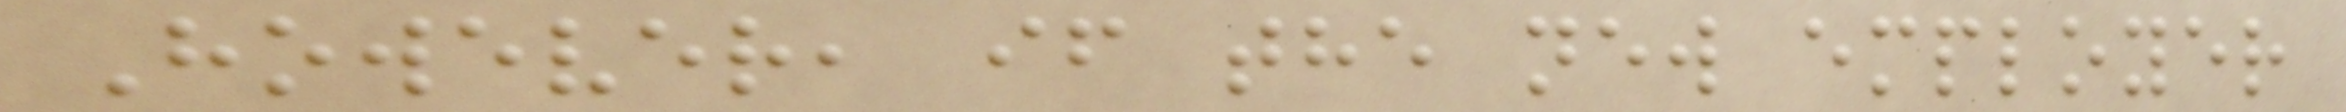However, if the new employer
